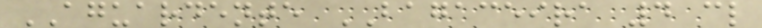AGUARDENTE BAGACEIRA 4 cl
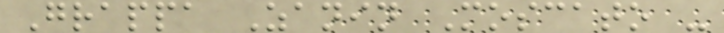Grappa Zanin Moscato -
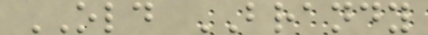OLD BRANDY
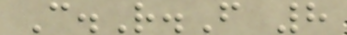C.R.F 8
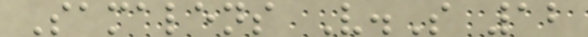Samalens V.S 12
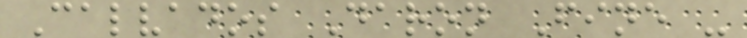Calvados Daron Fine -
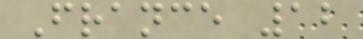France 12
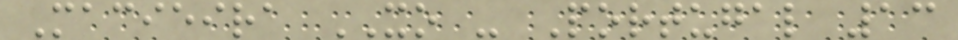Macieira XO - Portugal 13
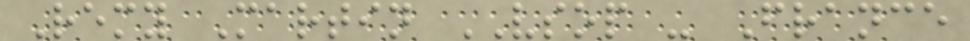Remy Martin VSOP - France
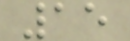15
